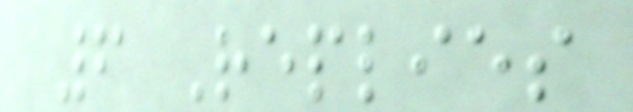6 Replies
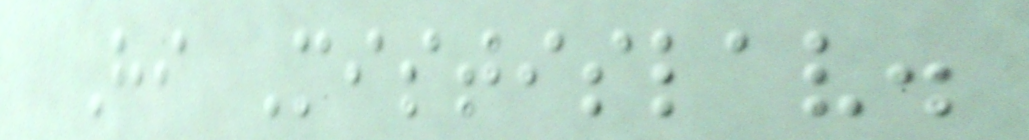Hi Mistislav.
